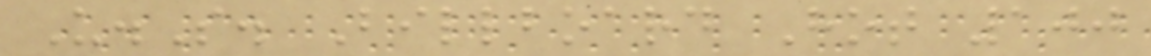U.S. Billboard Hot 100
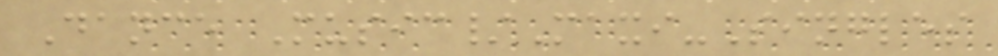Dance Music/Maxi-Singles
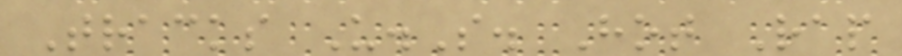Tracks U.S. Hot Rap
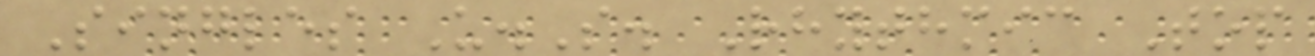Singles U.S. Rhythmic Top
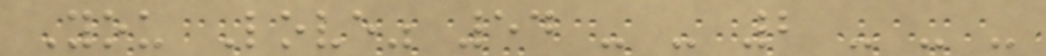You Love" 54 - - 2 - - -
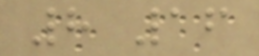8 16
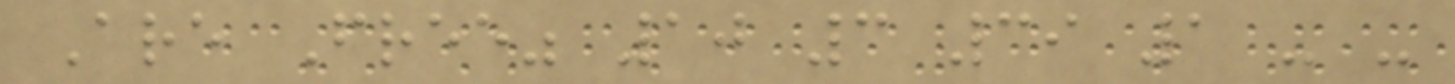Are Free" 10 3 39 1 - -
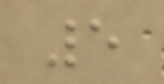5
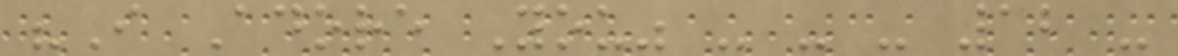"I Adore You" - - - 12 -
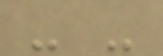- -
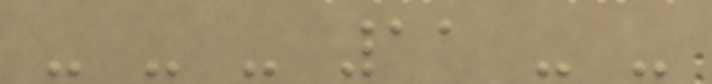- - - 11 - -
